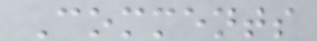Comments
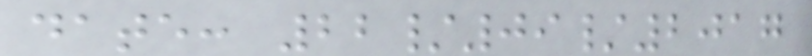date: 22/09/2017
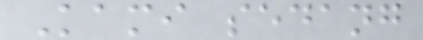Kami sedang
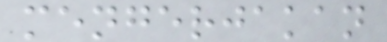mengerjakan
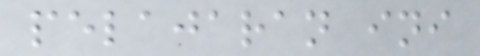pelajaran ini
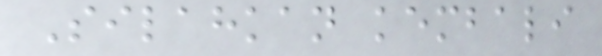Silahkan kembali
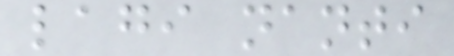lagi nanti
